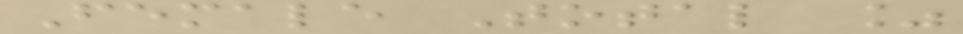Female Total %
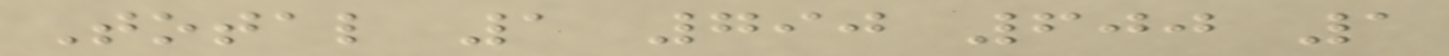Total 1 790 600 1
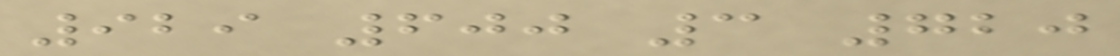929 600 3 720
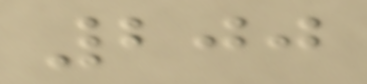200
